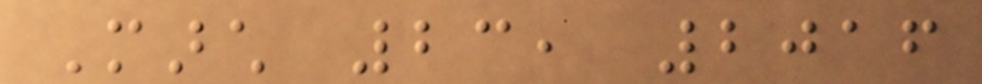March 23, 2016
